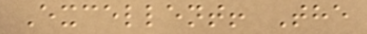Excellent! The
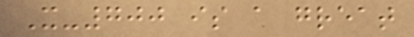X-700 is a great
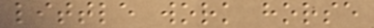little work horse
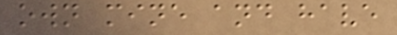own mine and have
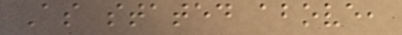As stated above,
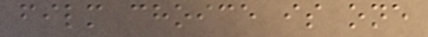film choice is one
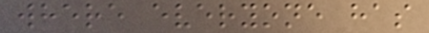where everyone has
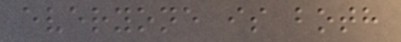everyone is both
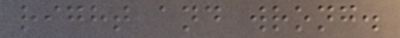right and wrong.
